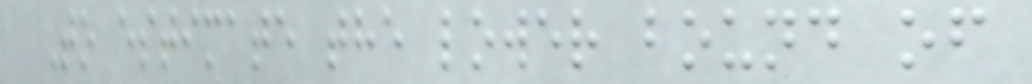To estimate the lower bound of
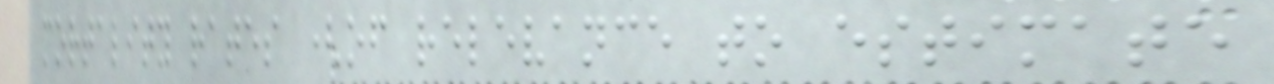mortality rates (of relevance to estimate
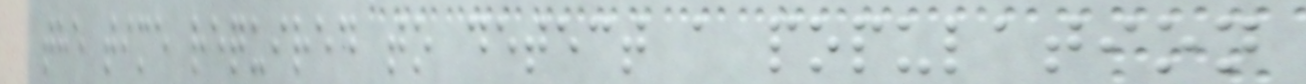the time required to detect a population
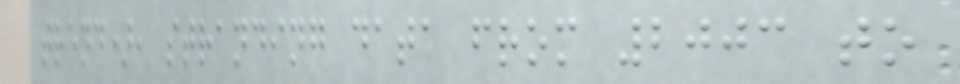trend), stranding data from 2003 to
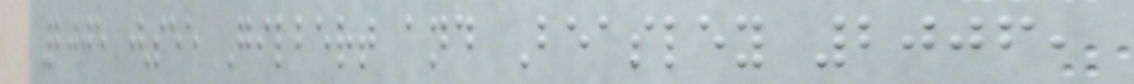2005 (see Gilbert and Beasley 2006,
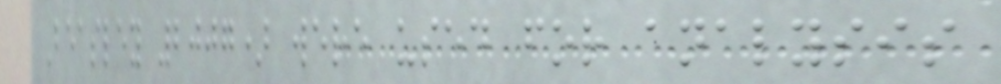Beasley 2007) were used for analysis
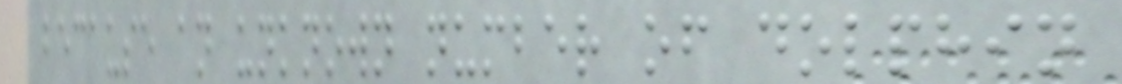because an unknown number of dolphin
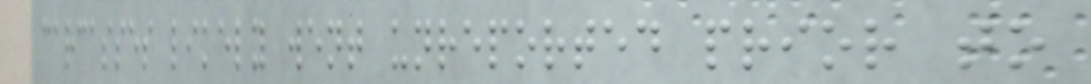carcasses likely went unreported prior to
